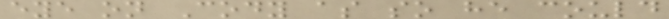eye on Cody as so he could
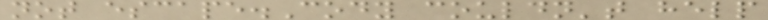not escape.Cody couldn't help
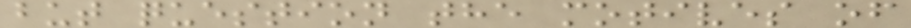but question the motives of
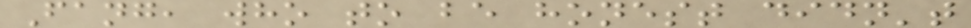Fang, who to be honest didn't
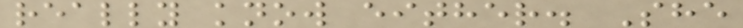really know either. She
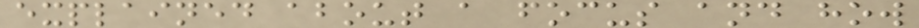explained about a focus and how
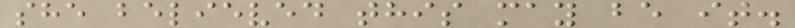she believed this may be it.
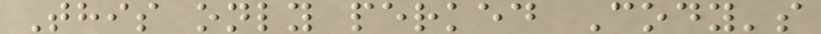This only perked Cody's
